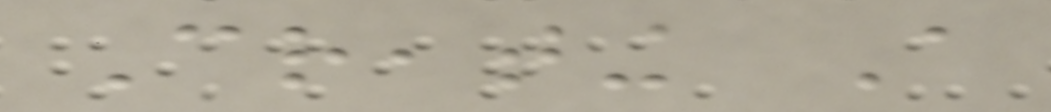Creating A
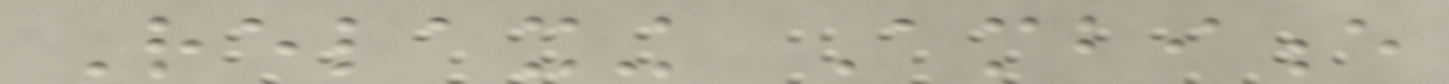Relaxing Ambience
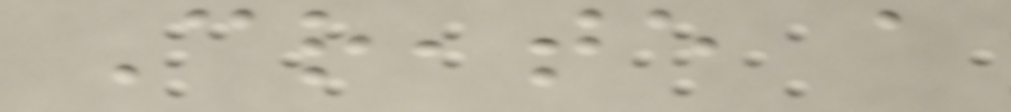Create a
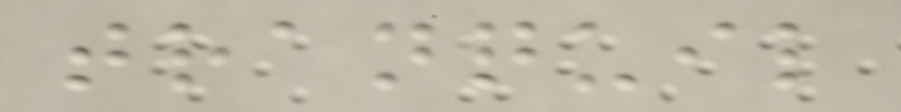tranquil
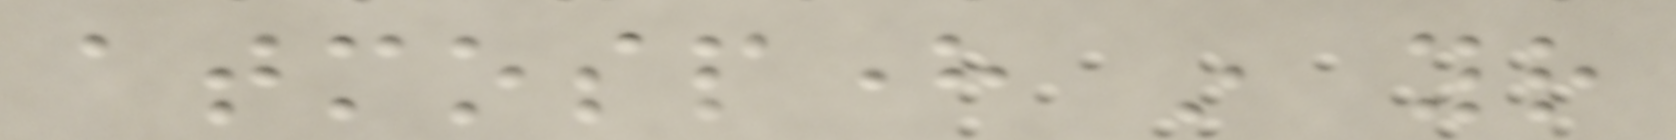atmosphere in your
